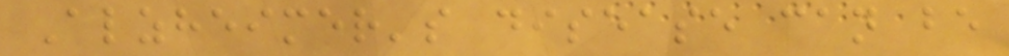Alzheimer's disease can be
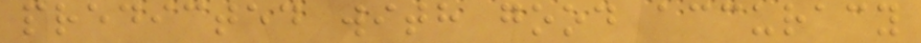predicted with good accuracy
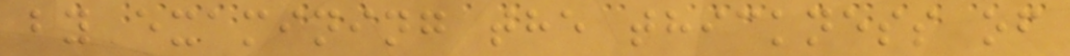by examining the thickness of
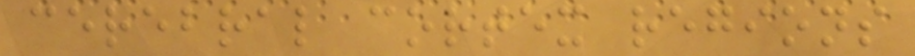cerebral cortex regions
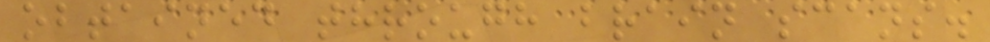obtained through brain scans.
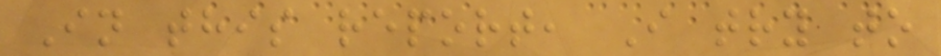In this report, I try to
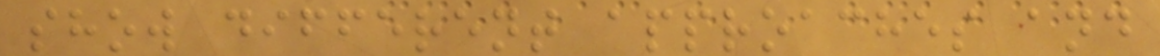show different approaches and
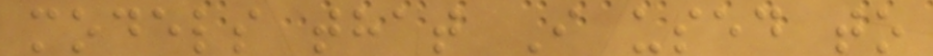models that I used to
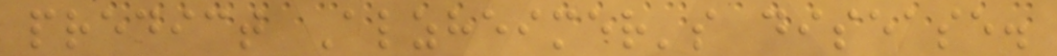predict Alzheimer's disease.
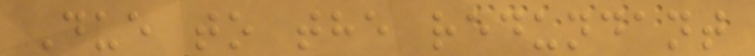Due to the redundant
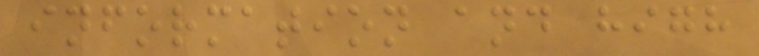information and high
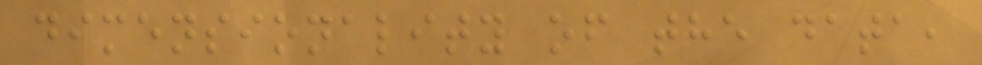dimensionality of the data,
